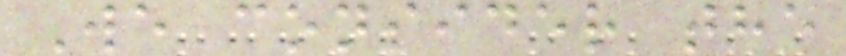We consider the
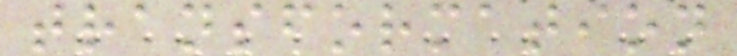transformation
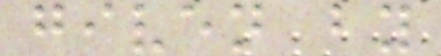given by
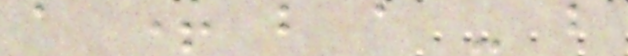a + b a - b
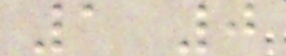1 0
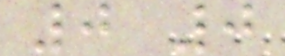0 0
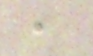,
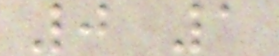0 1
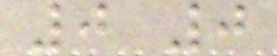0 0
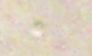,
